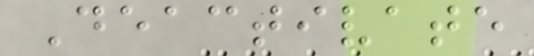Deactivate
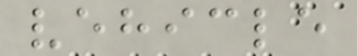vehicle
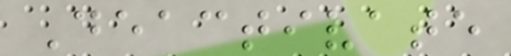Deactivate
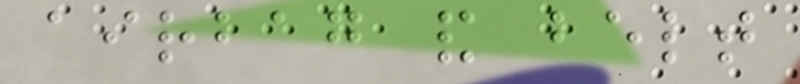airbag and belt
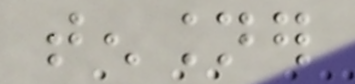tensioner
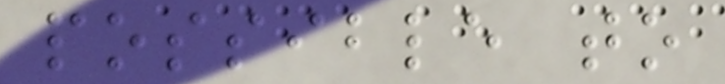possible to
